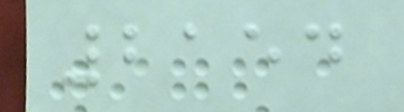2154
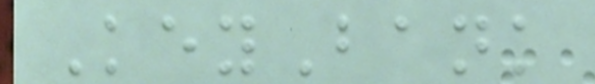KeyBank
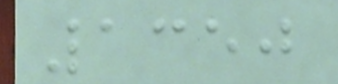1350
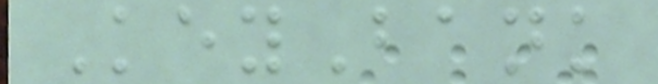KeyBank
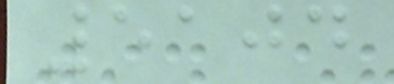5104
